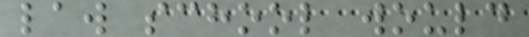law school would
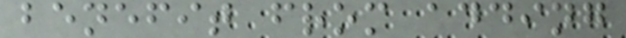benefit from adding
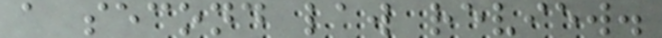a second law review.
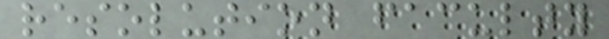resolution faculty
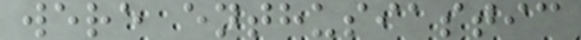were enthusiastic
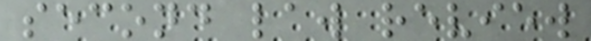second law review
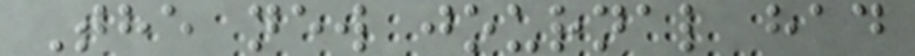The new journal had
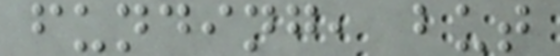funding, but
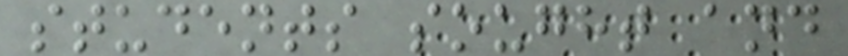students sought and
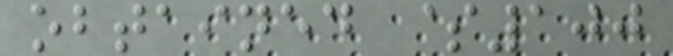obtained $100
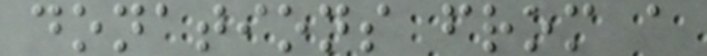donations from a
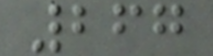267
